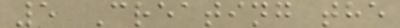5 Creating the
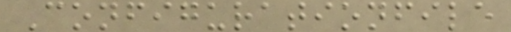Configurationfile
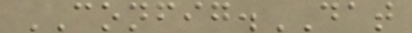CONFIG.DAT
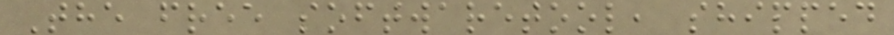The free softwaretool, shipped
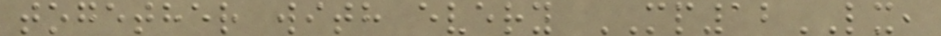together with every MP12LX,
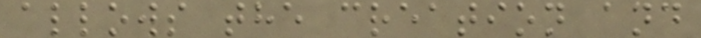allows the creation and
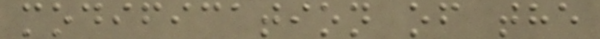modification of the
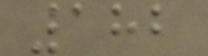182
